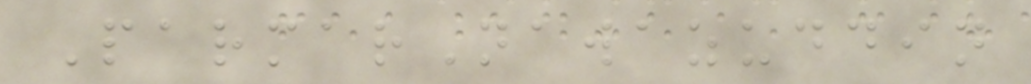ParmarNawazuddin
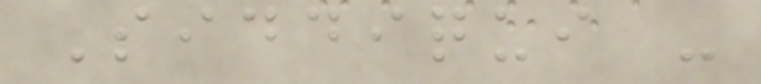Siddiqui -
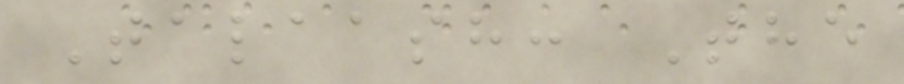Talaash: The
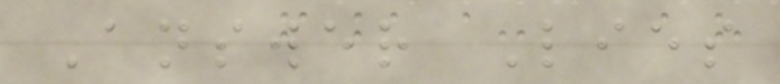Answer Lies
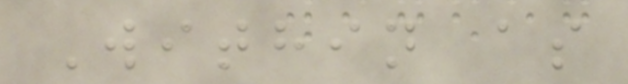Within as
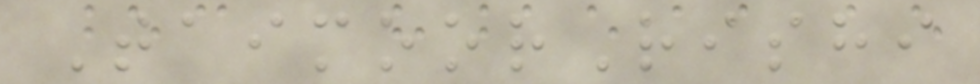TaimoorRishi
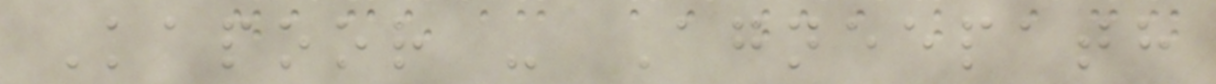Kapoor - Agneepath
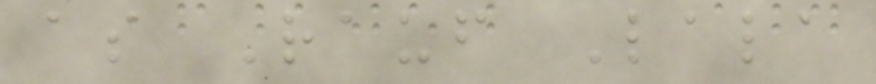as Rauf Lala
